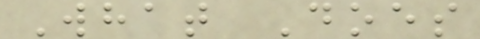What Does
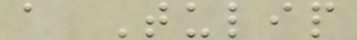a Tulip
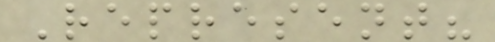Represent?
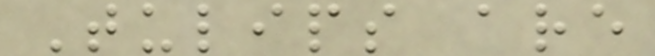Tulips are
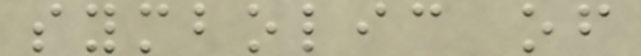symbolic of
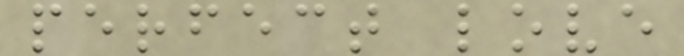perfect love
